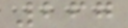267
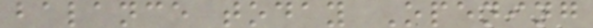balance today Opening
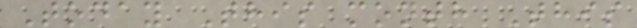Today This month This
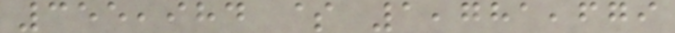355,984 $ 1,781,679
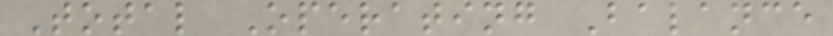Total Operating Balance
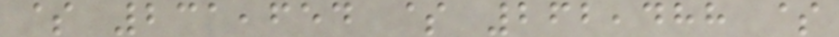$ 231,654 $ 262,488 $
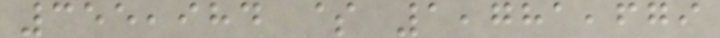355,984 $ 1,781,679
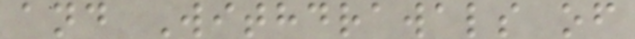and Withdrawals of
